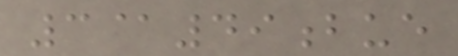3@49bue
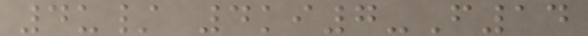4u/ 4ki7-F14
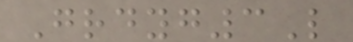Grdyg3L
